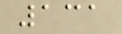131
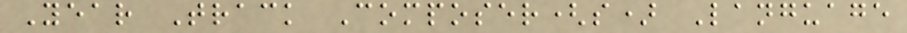Year Track Composer(s) Language
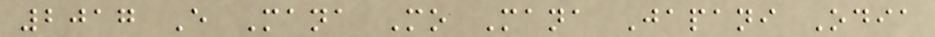2017 E Mana Mo Mana Japani Odia
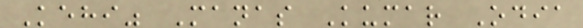Kehi" Manas Kumar Odia
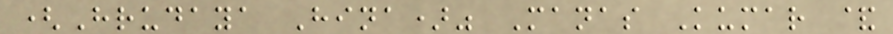(Hrudaya Hina)" Manas Kumar &
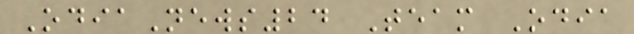OdiaNews24 Team Odia
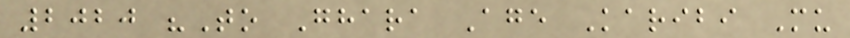2020 "To Ghara Age Karibi Mu
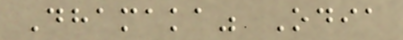Dhamaka" Odia
